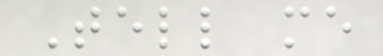Tell me
